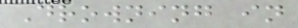Drowning in
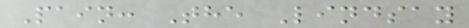Pain: The Lindsay
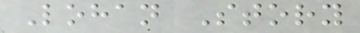Lohan Story
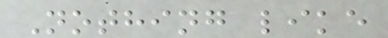Nothing like
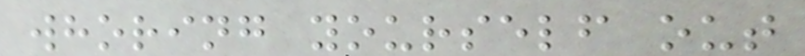whoring yourself out
